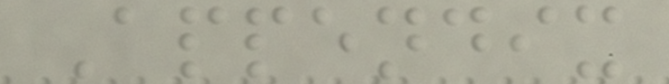Appendix
